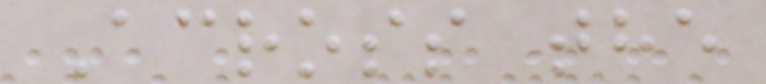Across the
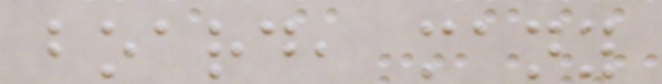board, many
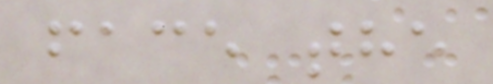face the
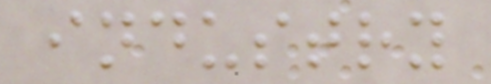industry
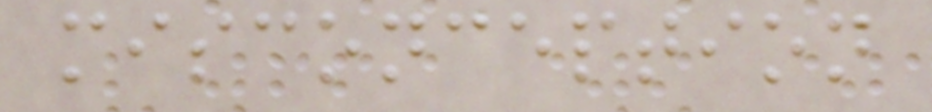misconception
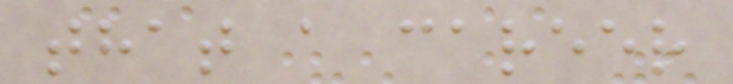that a career
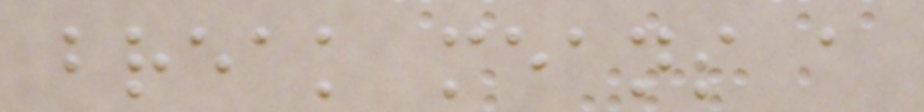break means a
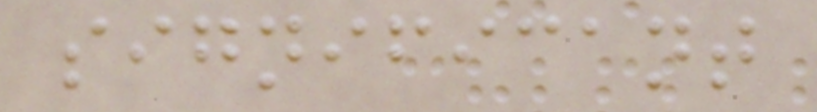significant
